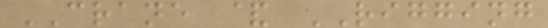CRANE & RIGGING
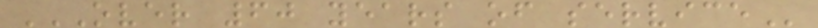OVER 60 YEARS OF SERVICE
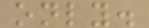only.
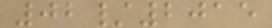02/2015
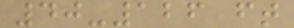40-126 ft
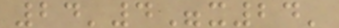24'4"x24'
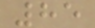85
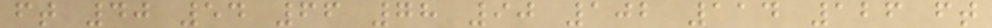ft 40 54 66 78 90 102 114 126 ft
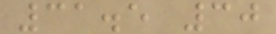31.5 30
